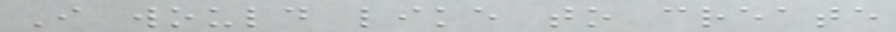I would like to create
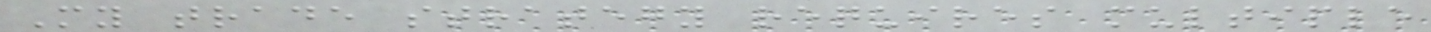My trade strategy requires multiple
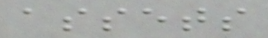assets
